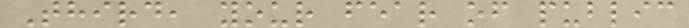Third, your fear of public
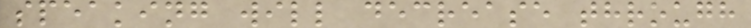speaking will decrease through
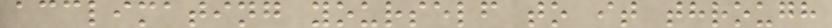acclimating yourself to it through
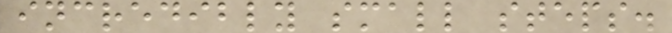incredibly small steps.
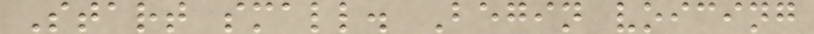Start small. Begin voicing
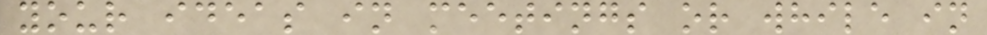your ideas in meetings or while in
